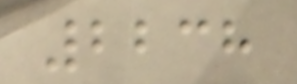2238
